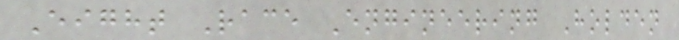Eight Race Engineering Holden
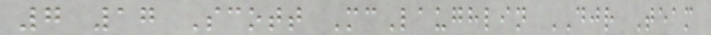7 17 Scott McLaughlin DJR Team
